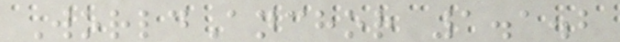WorldAnchor 1.1.2
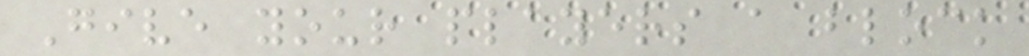Give your players a block
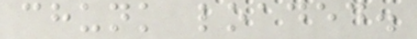chunk loaded.
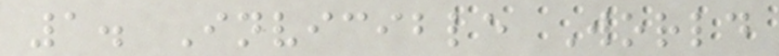1. Invicible World
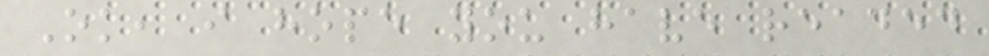Ok, i hope you have readed
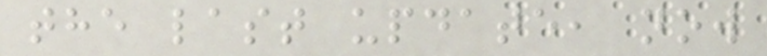the last update, now
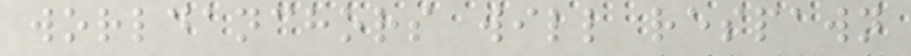worldanchors will respawn
